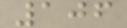106
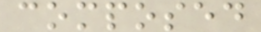composed
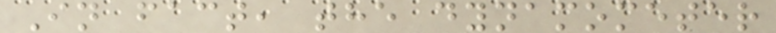In fact, the dynamometer
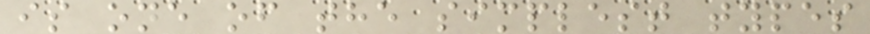is one of the simplest types
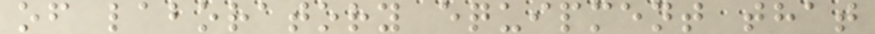of laboratory equipment that
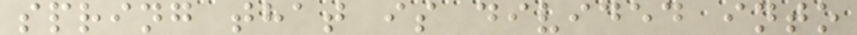spring that is divided into
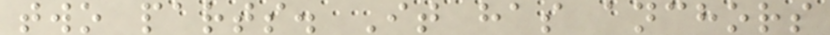two parts. It has anchors
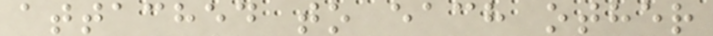attached to each other
